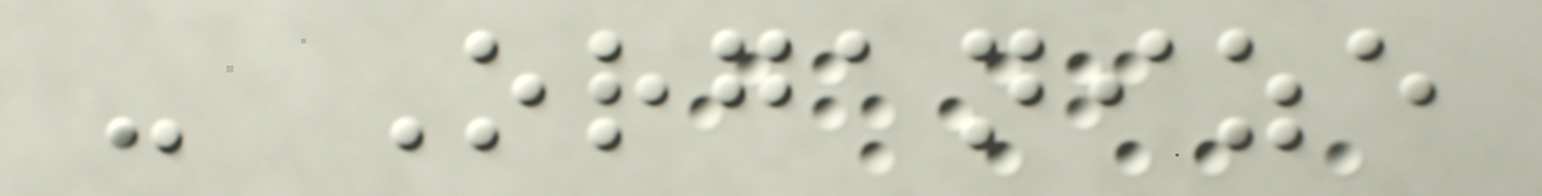- Organize
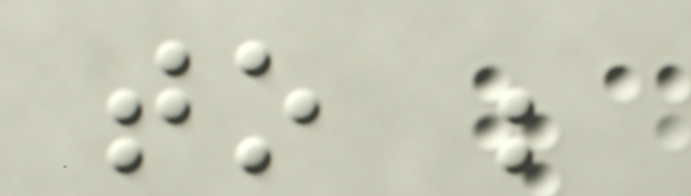to be
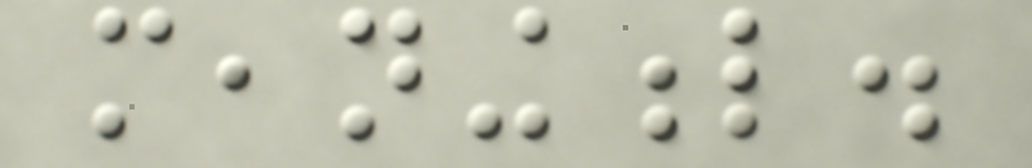meaningful.
